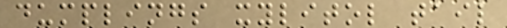dumplings xylitol tail
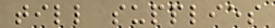till supplies
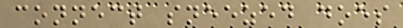connect sneezed does
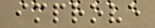improve
